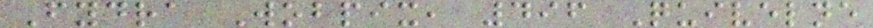Fydra Wobpix, 496 Quivelne
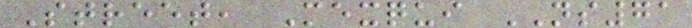Street, Mexqui NS71
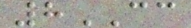8CC
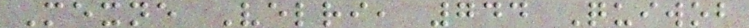Mexne Velri, 744 Quiwob
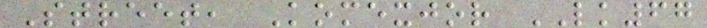Street, Komexjor LK67
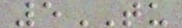5TU
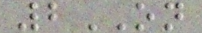2ON
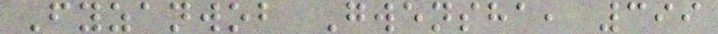Fyzanwob Gwensha, 399
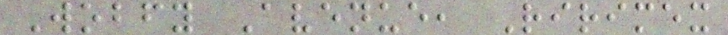Wobfy Avenue, Ririmex
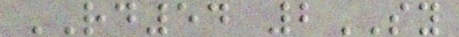RD54 2SY
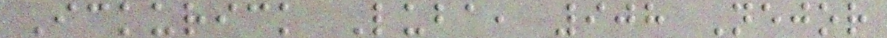Ickurick Luba, 908 Nejor
